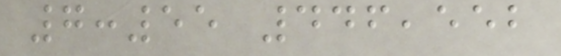7:55 446,552
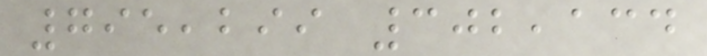795,299 302,134
